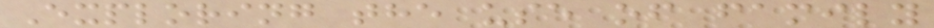Exploring the use of family
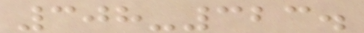308-323.
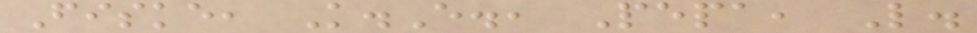Fiske, K.E., Pepa, L.
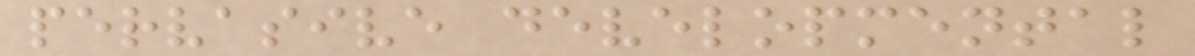pervasive developmental
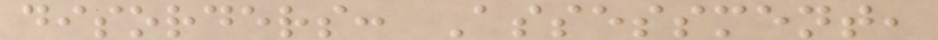disorders: Assessment,
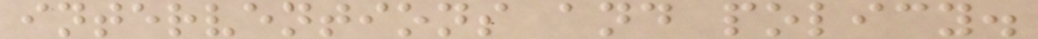interventions and policy.
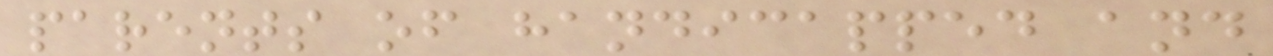parents of handicapped and
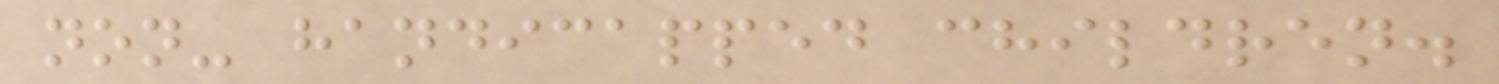non- handicapped children.
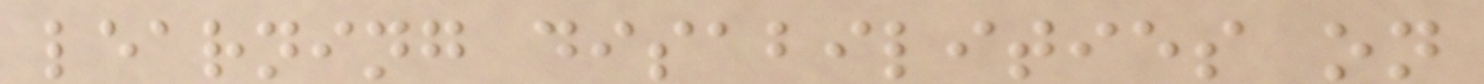learning disabilities on
